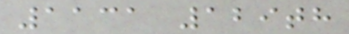1131 129th
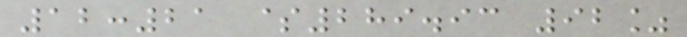12:21 $289.93 92%
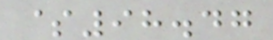$98.47
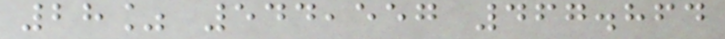28% 544,557 467.864
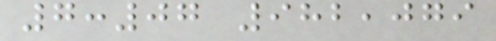7:07 982,079
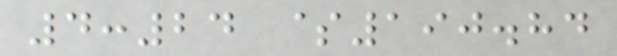4:24 $190.84
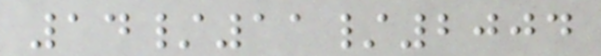14/11/2004
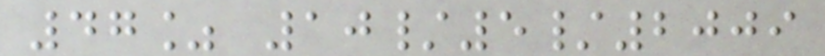47% 10/5/2009
